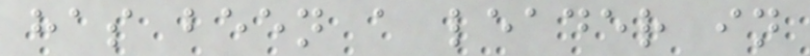has been a leader in
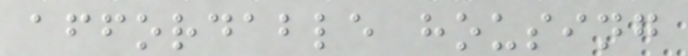affordable housing
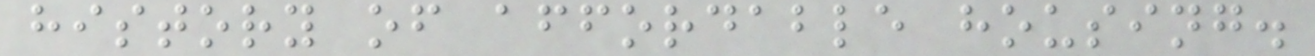history of affordable housing.
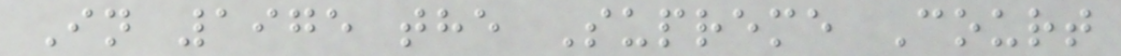In 1975 the Supreme Court
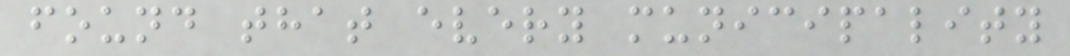found that every municipality
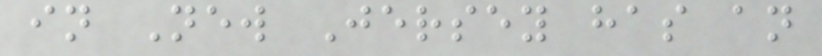in New Jersey has an
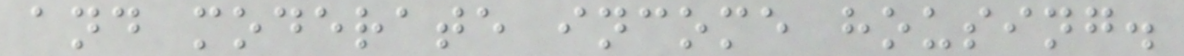and moderate income housing.
